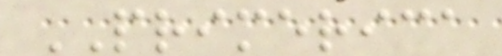PRIMERICA
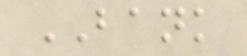BANK
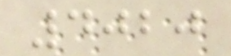4020
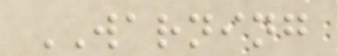WARNING
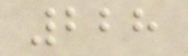228
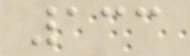133
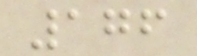176
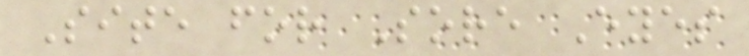Site for Sore Eyes
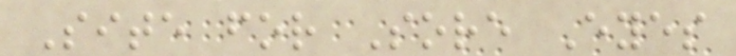Site for Sore Eyes
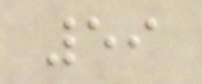59
